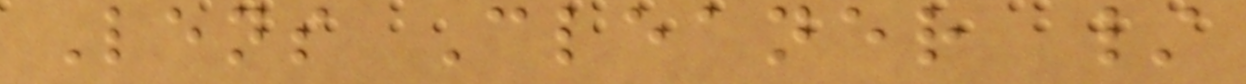Lens Cleaner /
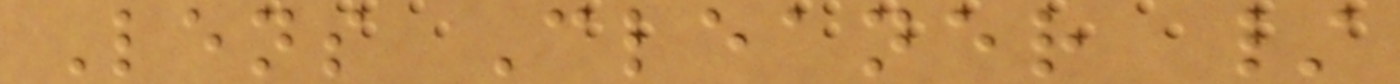Lens Cleaner /
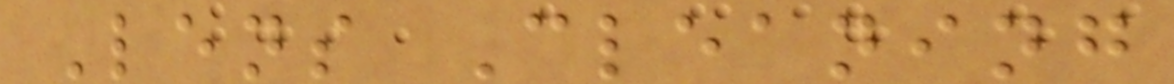Lens Cleaning
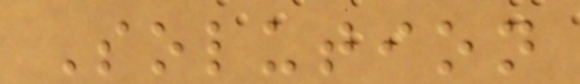Solution
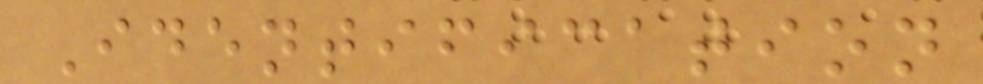Identification
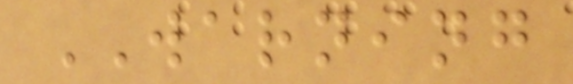WARNING
